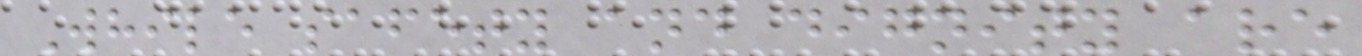While safety and dignity are
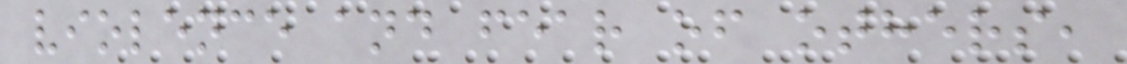violence and fear of others,
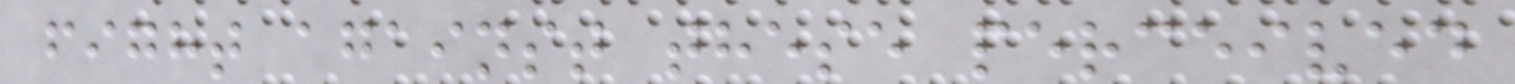fight against these perceived
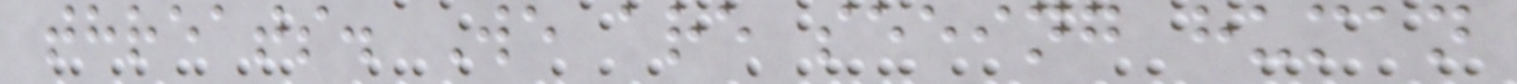threats. We are seeing human
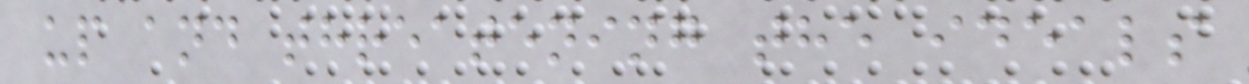up and threatening the ideals
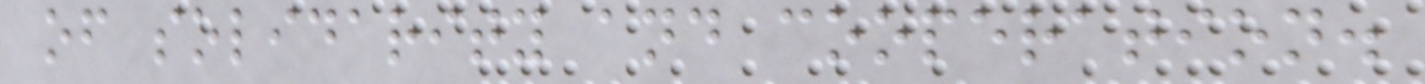of solidarity and cooperation.
